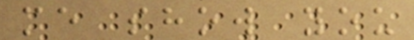me show you
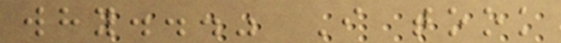why..." I took
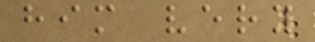him very
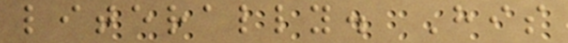literally. His
